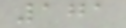171
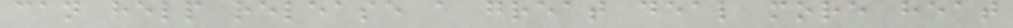can help release a great deal more heat
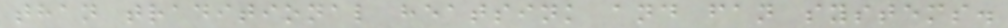than traditional heatsink and fan systems.
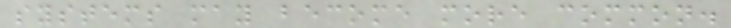systems may become more common.
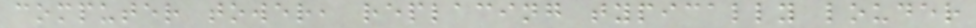computer tower, replacing typically louder
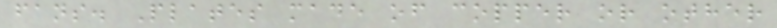fans. Plates made of copper or other
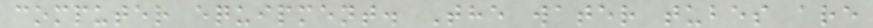computer equipment. The water tubes are
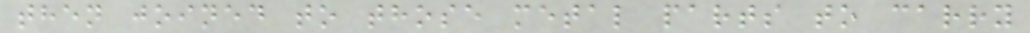then joined to those metal parts to carry
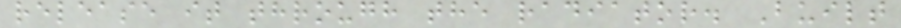release it through the radiator. Built
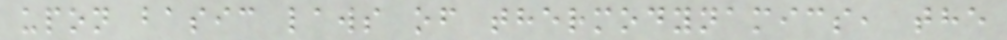upon basic laws of thermodynamics, the
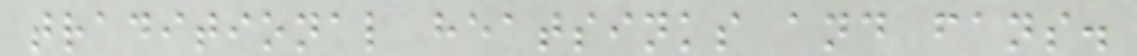traditional heatsinks and fans.
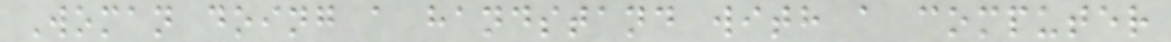Woman doing a handstand with a computer
